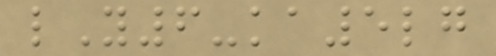lY6-ka5lg
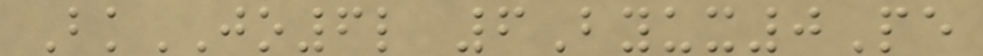BkJO6l 6Byux0Pe
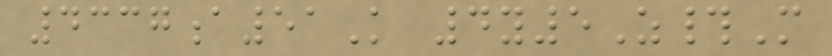4337a51K 4y5Z#M
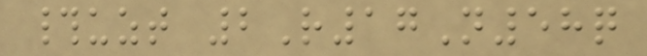#uzt 2R17N58q
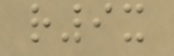r9x
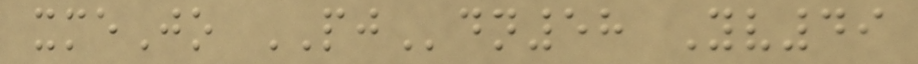xmeJo PJdn58 Yv49
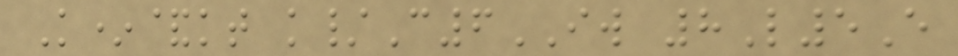K*&kt k/C6IW 8L5E
